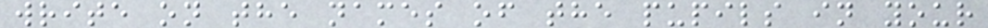write on the names of the pupils in your
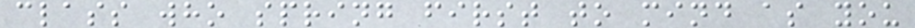class who spring first to mind as you
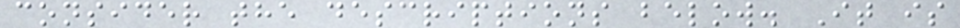consider the descriptions below. It is
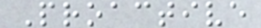Proactive
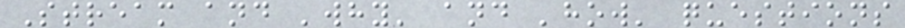Stream and 'why' and 'how' questions
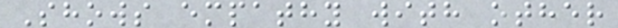Shows empathy with other
